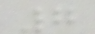7
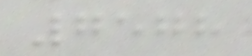7578
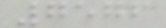7576
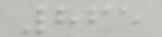865
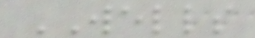WELLS
